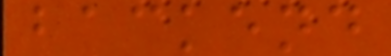backend
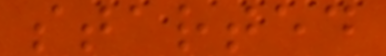started
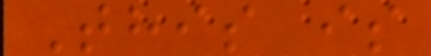This is
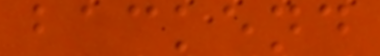backend
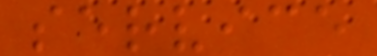service
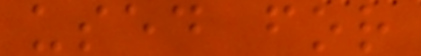used for
